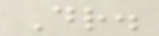Dr.
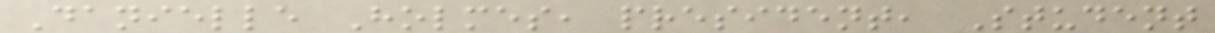Danielle Holmes, president, Student
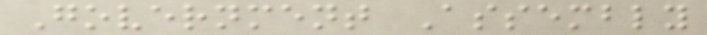Government Assembly
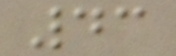43
